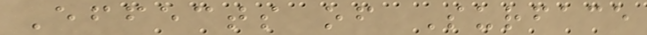Effects of Surface
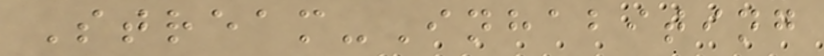Stream-Inhabiting
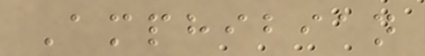Amphibian
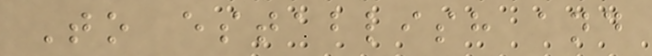To establish and
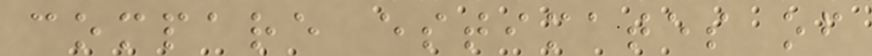compare estimates of
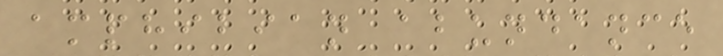amphibian abundance
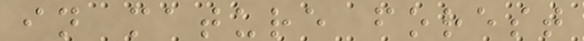in mature forest
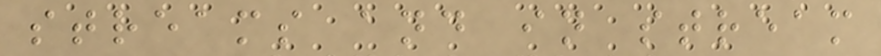streams and in stream
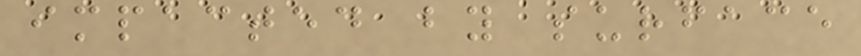impacted by surface
